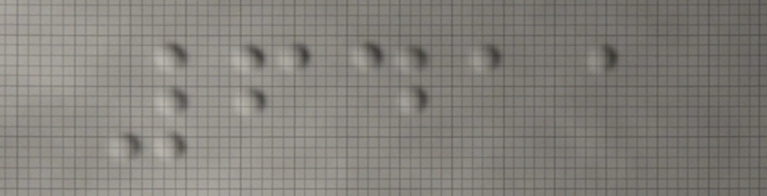6411
